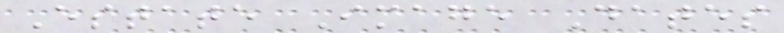Estate Image Dates
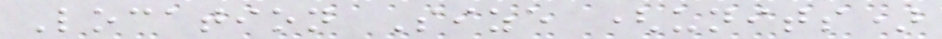Location Size (units)
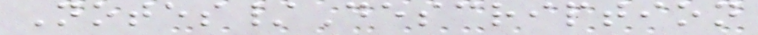Notes/Description
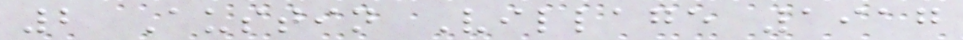2 Austin Village 1917
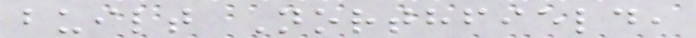built Northfield,
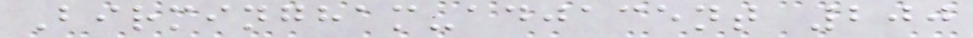Birmingham-adjacent 200
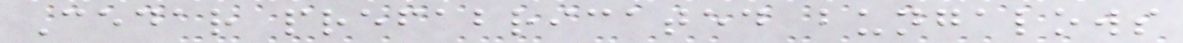Cedar prefabricated bungalows
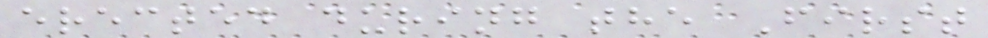erected during the First
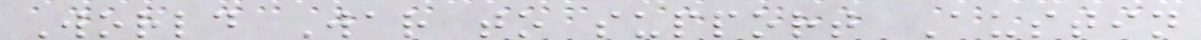World War to support Austin
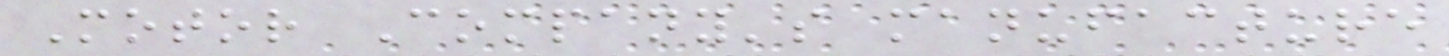Motor Company's manufacture
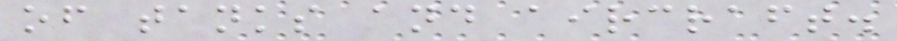of tanks and aircraft.
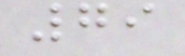79
